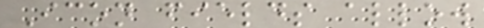Icon fields allow
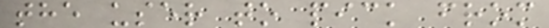the user to pick from
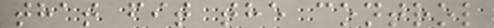that fit the control
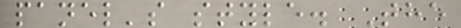panel's style. The
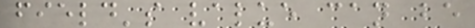field's value can be
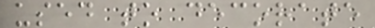used to decorate
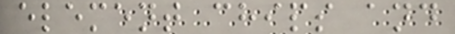element chips and
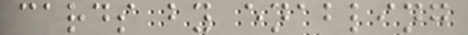cards by enabling
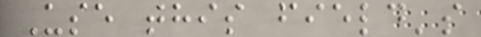Use this field's
